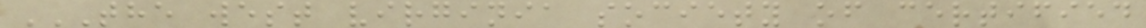THE WEST VIRGINIA SOCIETY OF CERTIFIED
